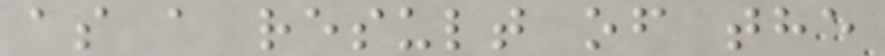as a result of the
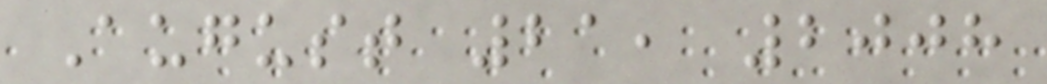August 21, 2008
